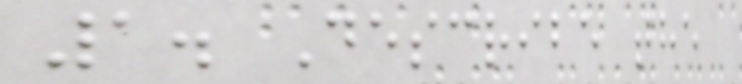1. Describe the
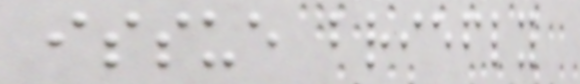issue briefly
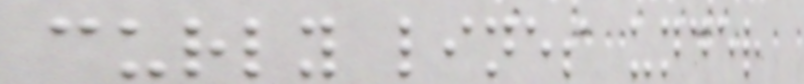curly lines under
